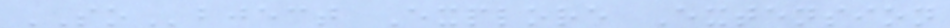SObject Explore Extension
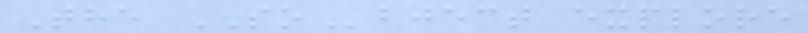The SObject explore
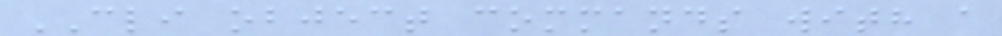CLI object commands with a
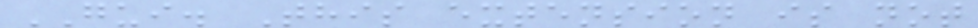GUI. This extension is not
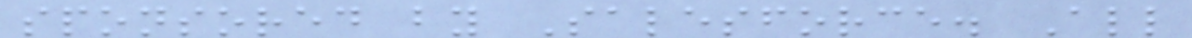sponsored by Salesforce. All
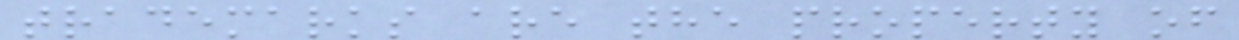trademarks are the property of
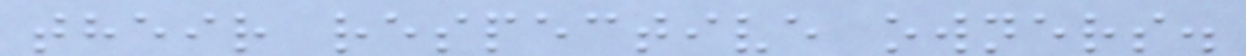their respective owners.
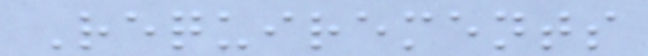Requirements
